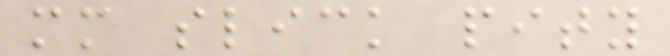mm slick pity
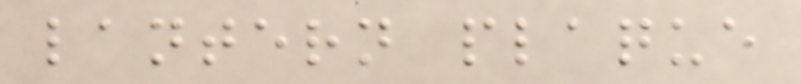lantern plaque
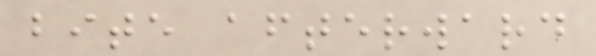bite afterward
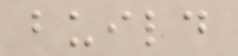build
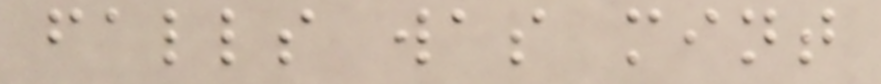falls was mint
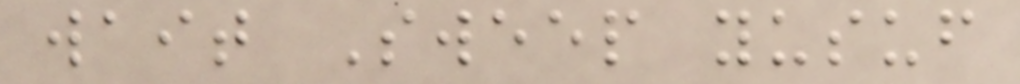wait Sweep yusuf
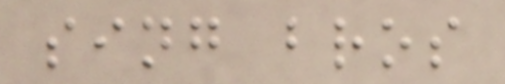sing bros
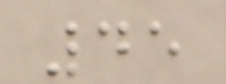45
